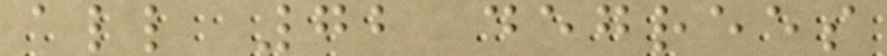all 72 degrees
